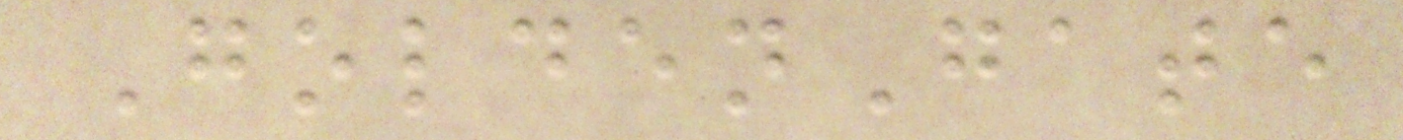GoldenGate
